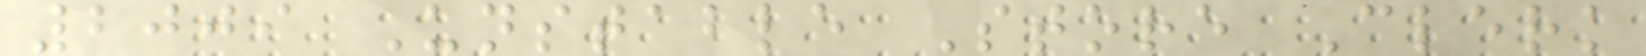2009 Unstable Store Clerk
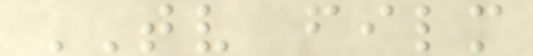TV film
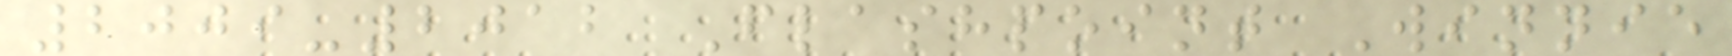2009-2012 Flashpoint Winnie
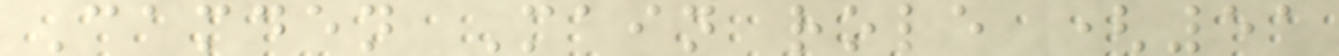Camden Main role (51
